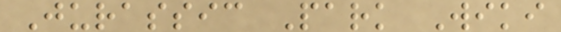Jurassic Park Wiki
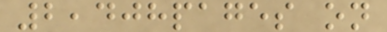2,408pages on
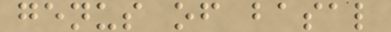genus of basal
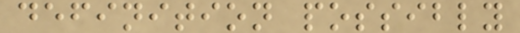definition possibly
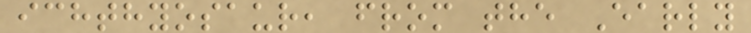ichthyosaur, from the Early
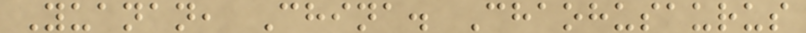Yuanan, China. Chaohusaurus
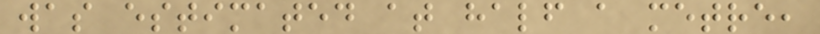was estimated at half a metre,
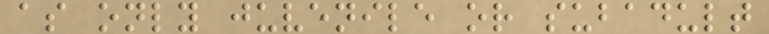as only juvenile or subadult
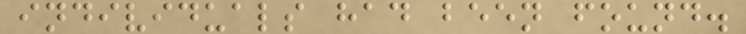individuals had been found.
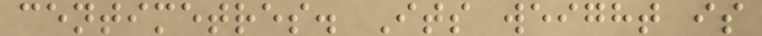centimetres. Its weight is
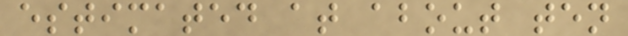estimated at about ten
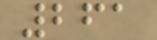261
